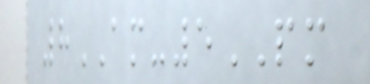8AM-5PM
